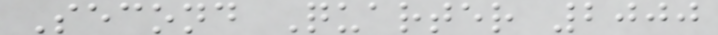Second Quarter 2000
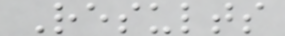Results
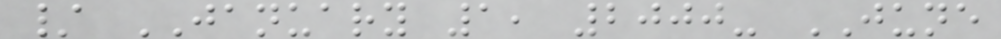/ JANUARY 1, 2000- JUNE
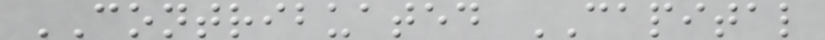CONTRIBUATED CAPITAL
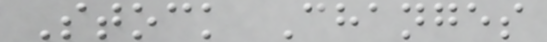Stock Changes
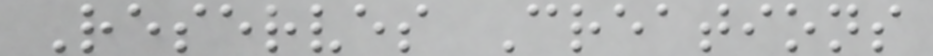Reserves Creations
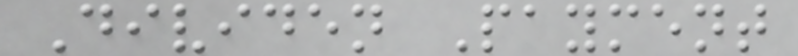Dividen Payment
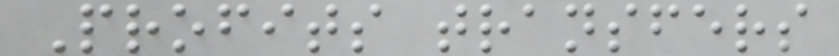Profits transfers
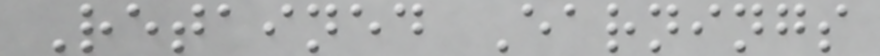Retained Earnings
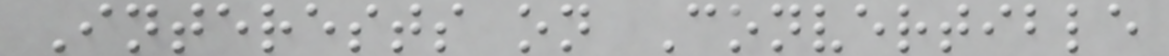Interests on Convertible
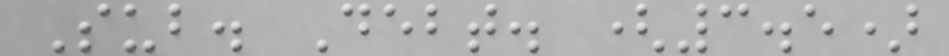Sub. Debt. (3.5)
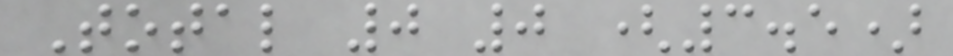Total 0 0 (3.5)
